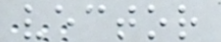vector
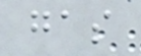gas
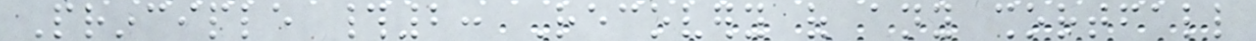Principle #2: Recovery of any shortfall
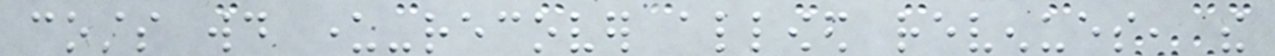costs would under-recover allowed revenues, the
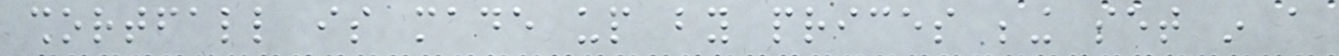shortfall is made up by prices being set in a
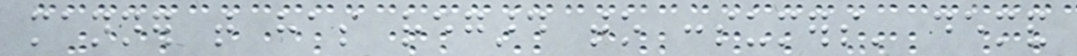manner that has regard to consumers' demand
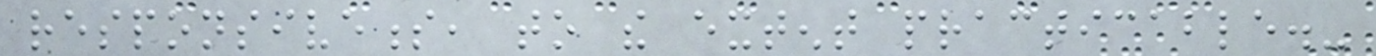responsiveness, to the extent practicable.-
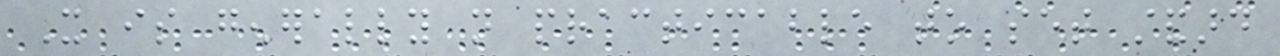It is generally not practicable to set standard
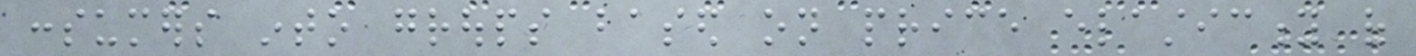consumers into groups based on price elasticity of
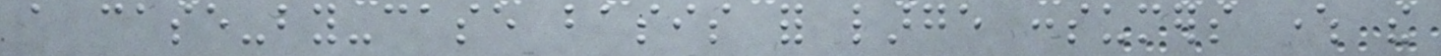a case-by-case basis for large consumers where the
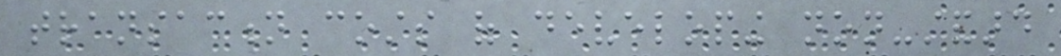transaction costs of developing non-standard
